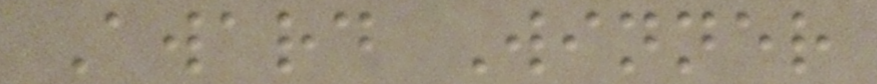Award Winner
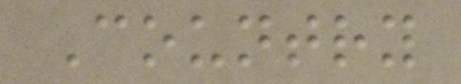Country
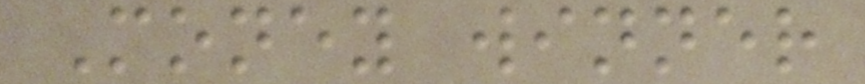Money winner
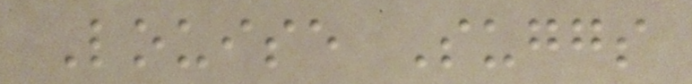Louise Suggs
